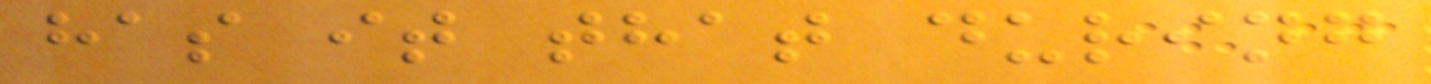has it that during
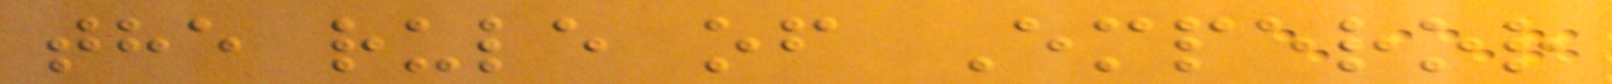the rule of Emperor
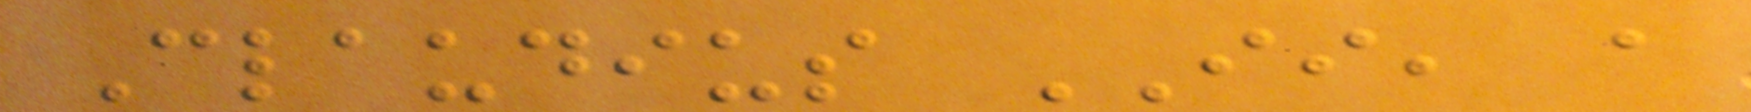Claudius II, a
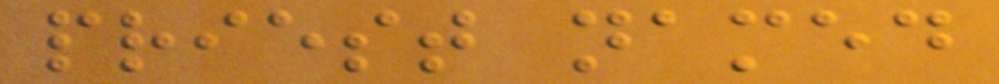priest named
